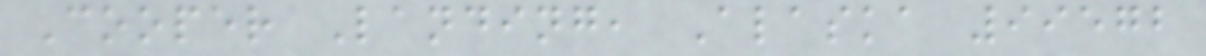Cooper Landing, Alaska 99572
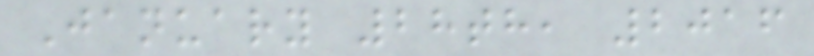January 28th, 2016
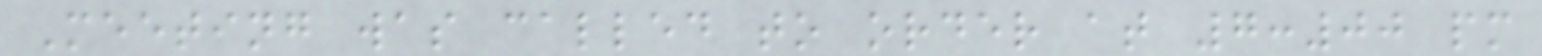Meeting was called to order at 7:00 pm
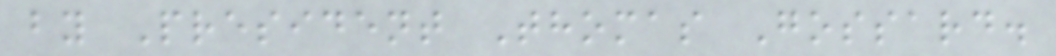by President Thomas Gossard.
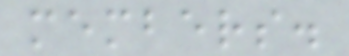members.
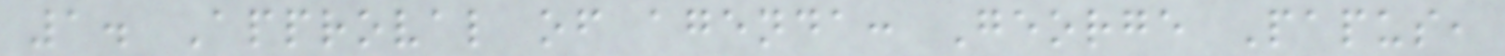1. Approval of agenda: George Papus,
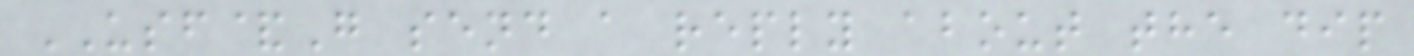USF&G send a reply about the dip
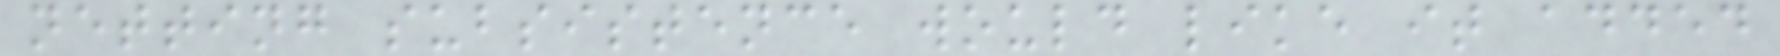netting subsistence would like it added
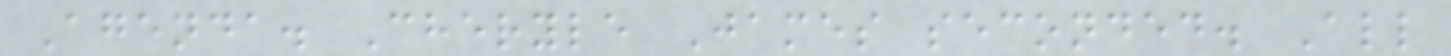Agenda. Cheryle James seconded. All
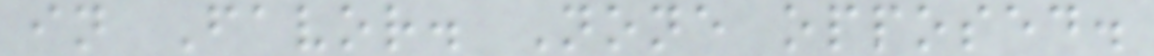in Favor. None opposed.
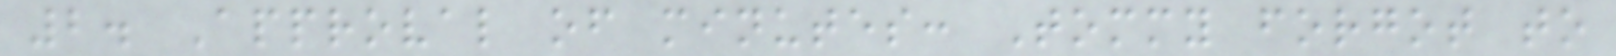2. Approval of minutes: Tommy forgot to
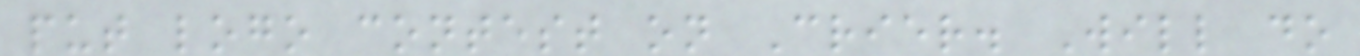put logo contest on Crier. Will do
